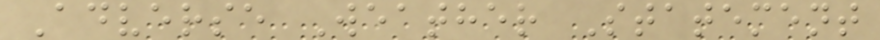Adverse Weather Statement
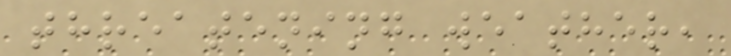threatening weather,
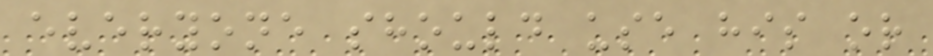everyone should use his or
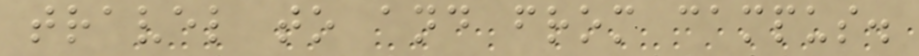travel to and from campus.
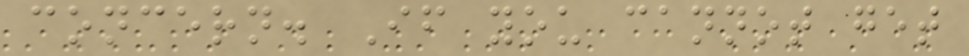concern. If you cannot get
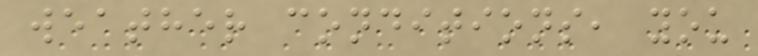weather conditions, you
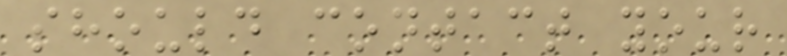should contact your
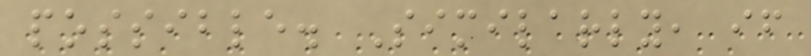possible. Similarly, if
